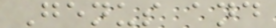Genus and
